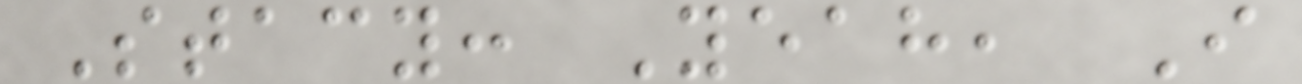Stacy: Yeah, I
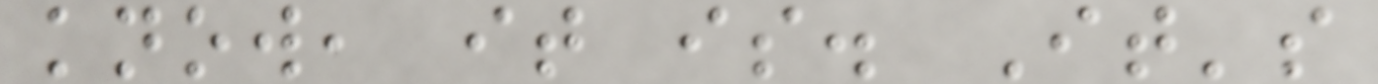know, it is. It's
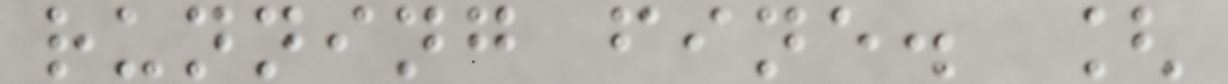running fine. [
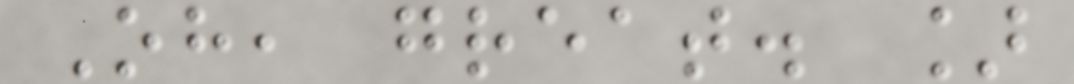Oh, great. ]
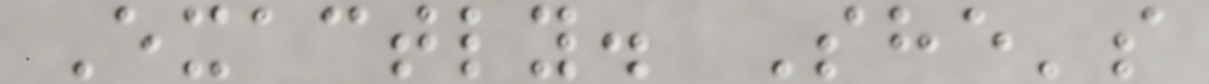Exactly. She's
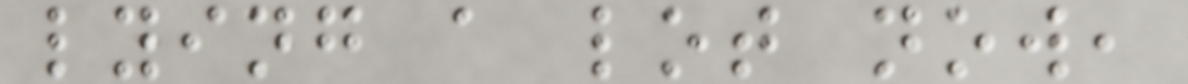lying a lot now,
